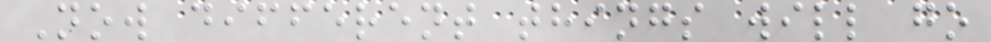Now different things will go
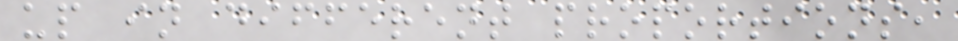up in different proportions,
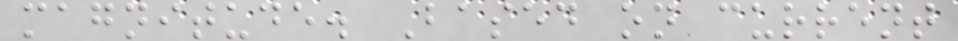magnitude. Based on current
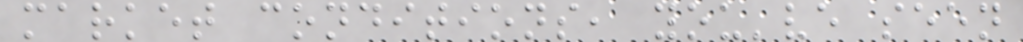market conditions, you've seen
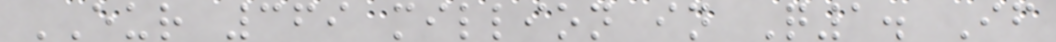EUR 369 million in Q1. If
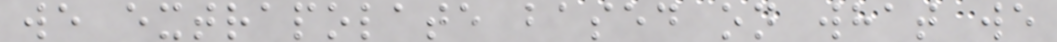we extrapolate based on what we
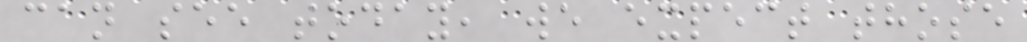can see today, we expect those
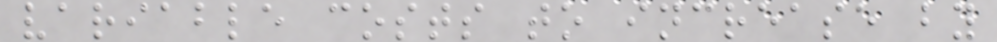variable costs to increase by
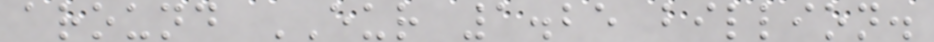around EUR 1.25 billion.
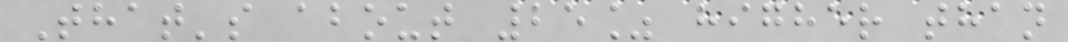That's about 25% higher than
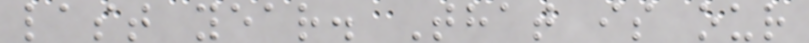last year. That is our
